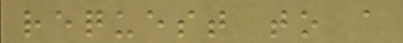request to a
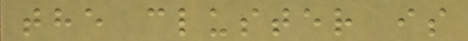the cluster is
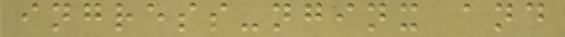ingress-nginx and
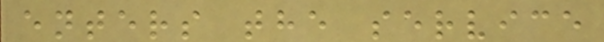enters the service
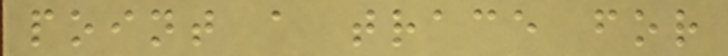point a trace for
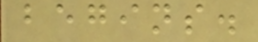begins.
